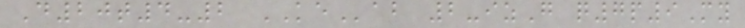D20t4-2 KEab 2-izG q7p9My
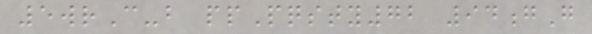5wrC-b ppPqsty72 94gG
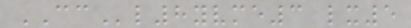CCl8yvme3 lx5
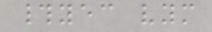#yec vym
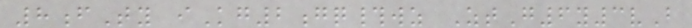8fTy iKg2gq#wz ZtG6y3vB
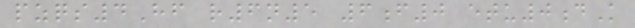pzqs4Hf r6n5 6f0 etu0dK
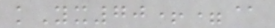kYx70+=@
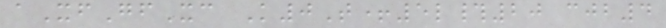aXfGfXc K0T+5l#20 cjb4
